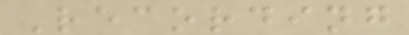Recording
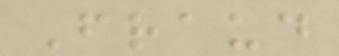Fraud
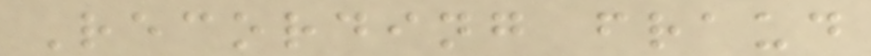Recording fraud
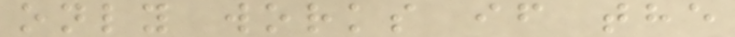only works if the
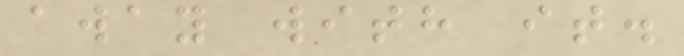away with it.
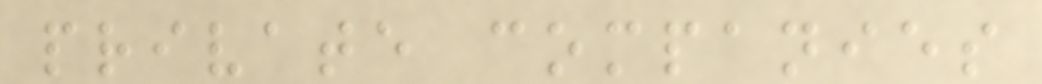private companies
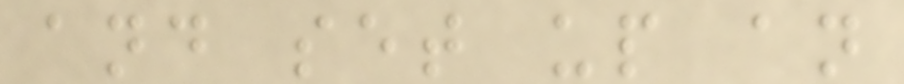and set up an
